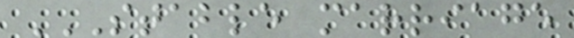STABLE MARRIAGE
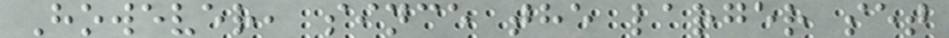However, since the larger set
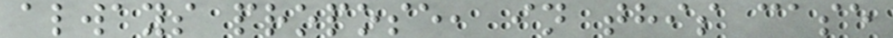always propose, in this case
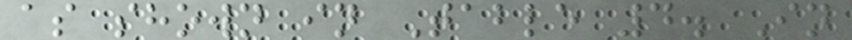as shown in Table 4. In
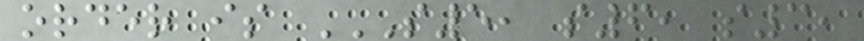order is S5, S6, S3,
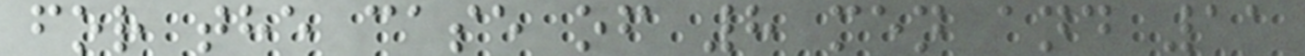for the case of 8 men and 11
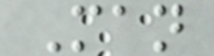Man
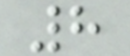8
